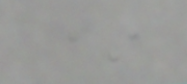*
